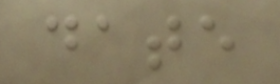date
